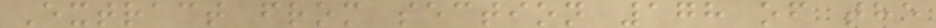Extract from section 178 of the
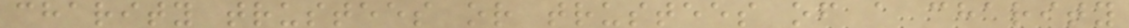charity trustees or trustees of a charity
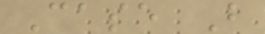Case B
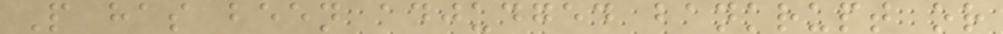P has been adjudged bankrupt or
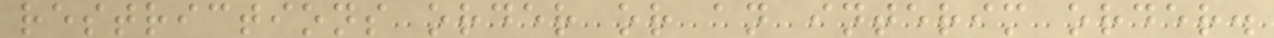restrictions order or an interim order.
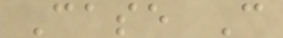Case C
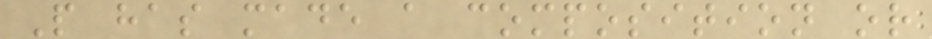P has made a composition or
